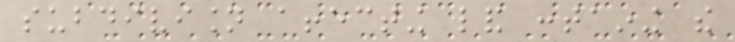subdivision affecting land containing the
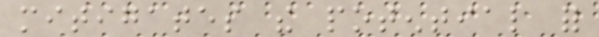mitigates the potential for
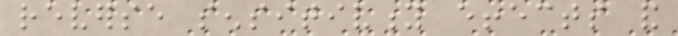reverse sensitivity effects and
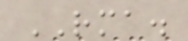RMA.
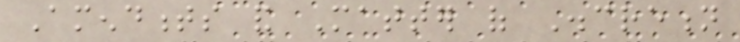Amendments and Matter of Discretion
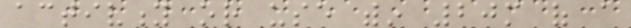activity or use within 20m of a
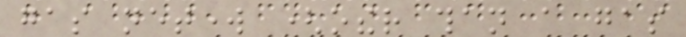gas network (other than a gas
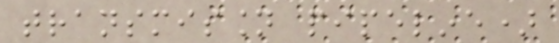transmission pipeline)
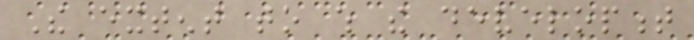The extent to which the development
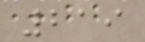219
